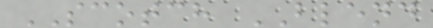SCOTCH BLEND
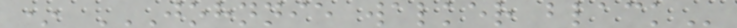* JOHNNIE WALKER BLACK
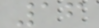16
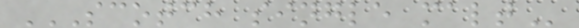SCOTCH SINGLE MALT
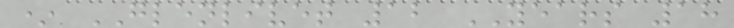* GLENLIVET 12 YEARS 18
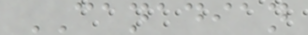CANADIAN
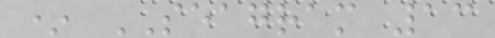* SEAGRAM 13
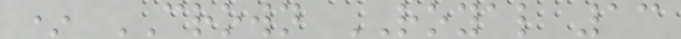* CROWN ROYAL 13
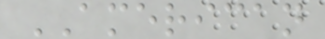AMERICAN
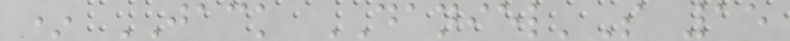* JACK DANIEL'S 15
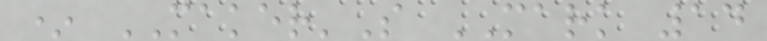* MAKER'S MARK 14
